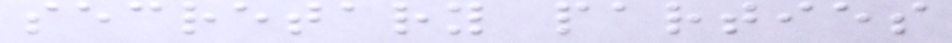secretary parties
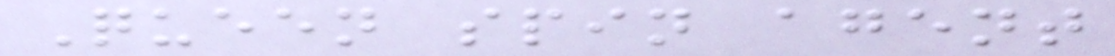Queen spin agent
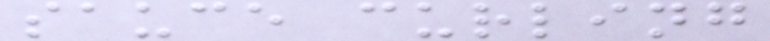sauce curling
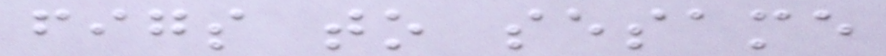figs to sesame
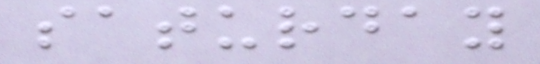saturday
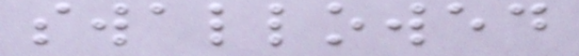swallowed
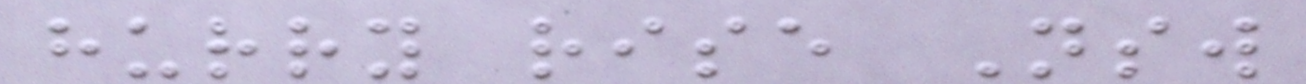hurry rise Nsw
